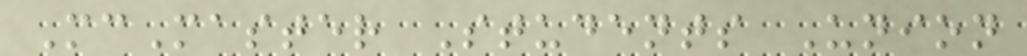McMaster Students Union
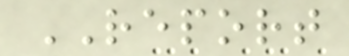REPORT
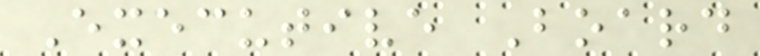Executive Board
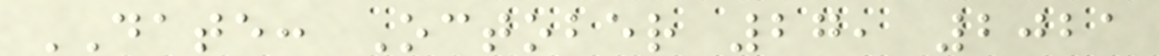DATE: October 27, 2021
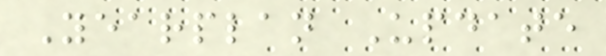Yearplan Update
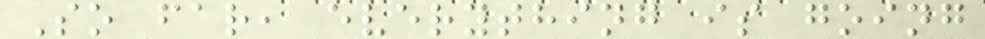So far, everything is going
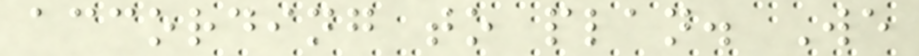according to plan. We
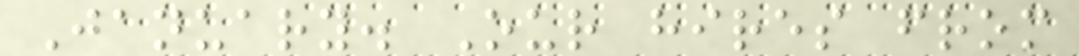January. Our hires from
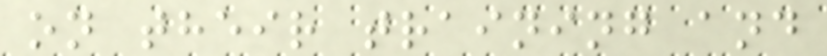on their training and
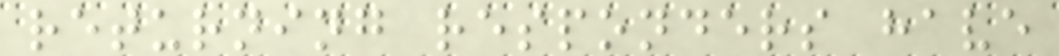returning responders have
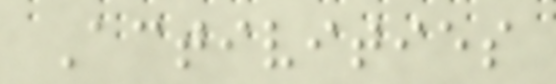Activities
